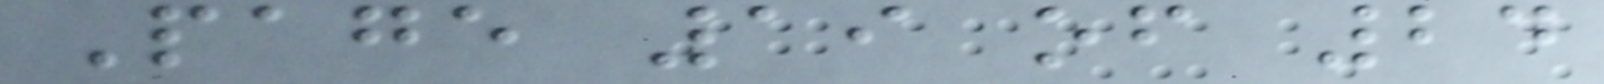Page 19 of 24
